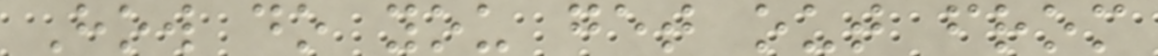How do you get out from
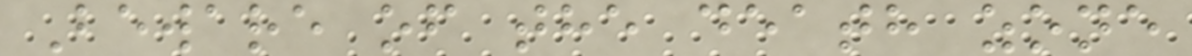Beware of the death zone
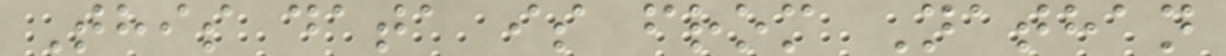This data is from Nathan
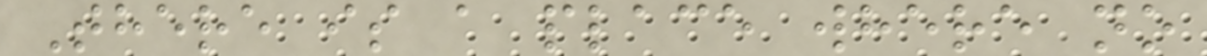There is a place where no
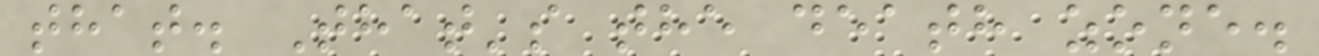that. That's the death zone.
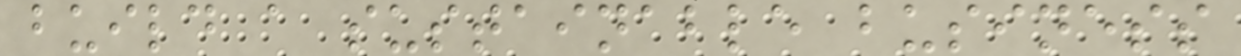build a sustainable business
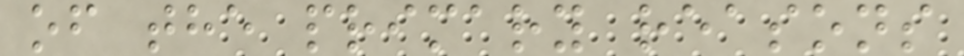of the primary reasons
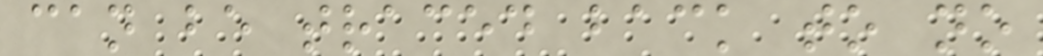can be traced back to no
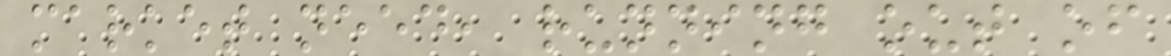market need, running out of
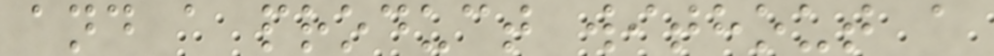and a product without a
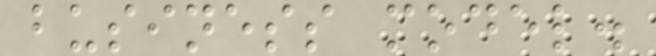business model.
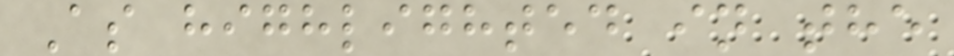As highlighted in the
